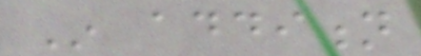In addition
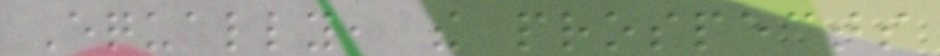Equally, the prospects
